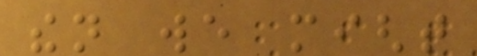then we might
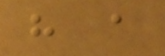have a
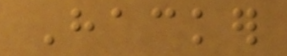Hacker
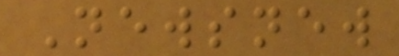Newsnew
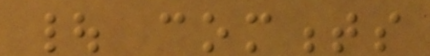| comments
